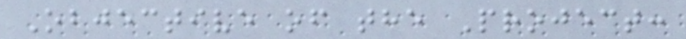Objective of the Project:
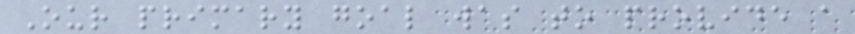Our primary goal was to provide a
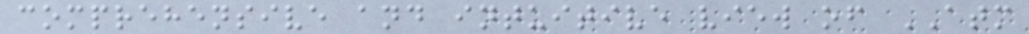comprehensive and intuitive view of ATM
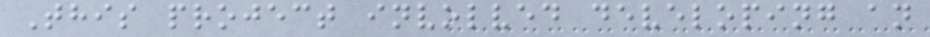This project involved developing an
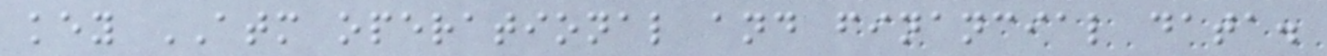key ATM operational and financial data.
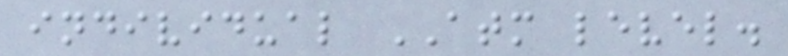individual ATM level.
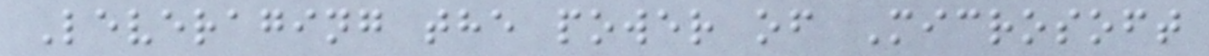Leveraging the power of Microsoft
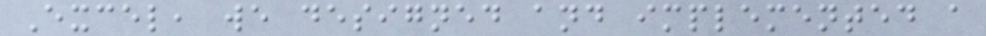Excel, we designed and implemented a
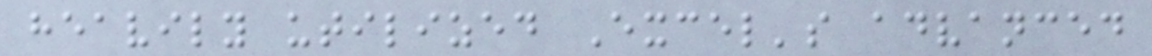heavily utilized Excel's advanced
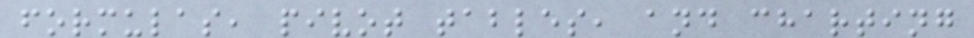formulas, pivot tables, and charting
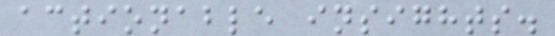actionable insights.
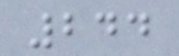244
